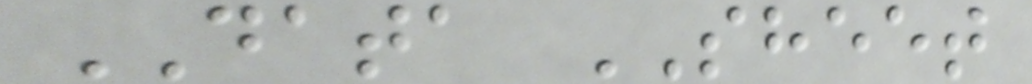DATA SHEET
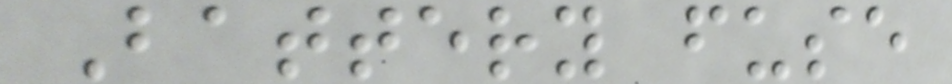Battery fuse
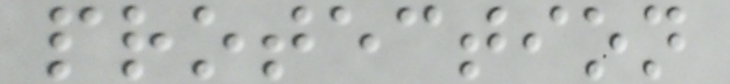protection
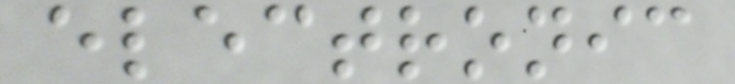electronic
